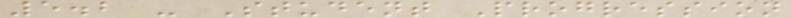5.2 - Student Progression
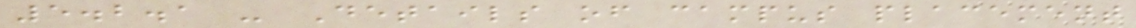5.2.1 - Details of campus placement
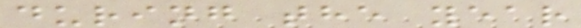during the year
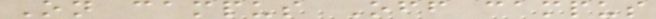On campus Off campus
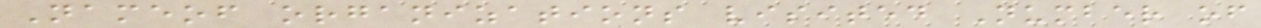Nameof organizations visited Number of
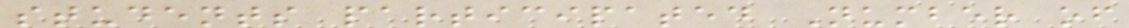students participated Number of
